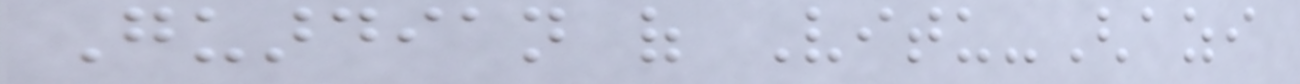Guardian of Vitu-Ghazi
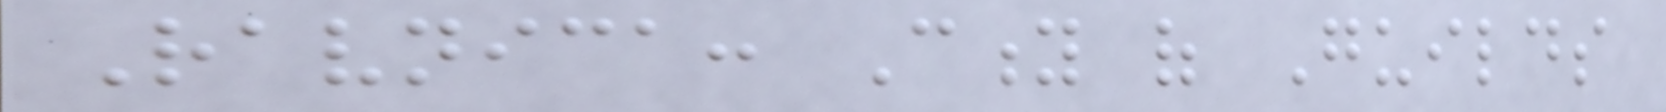Ravnica: City of Guilds
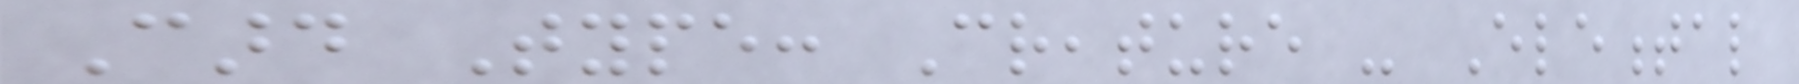Card Type: Creature - Elemental
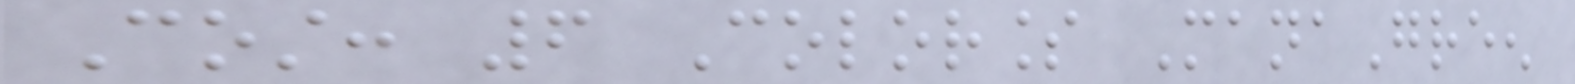Cost: 6 Colorless ManaGreen
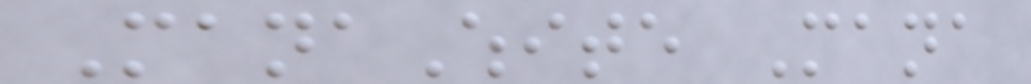ManaWhite Mana
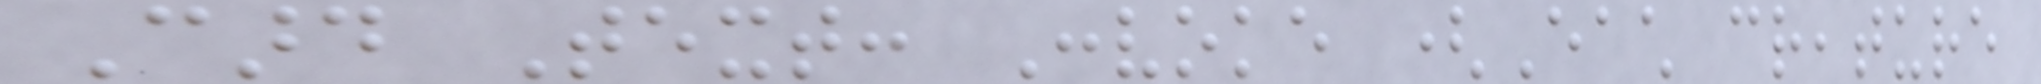Card Text: Convoke (Each creature
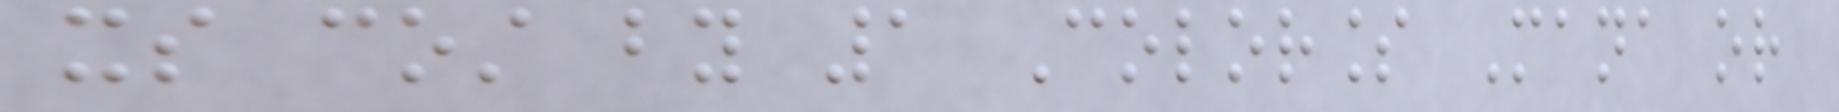its cost by 1 Colorless Mana or
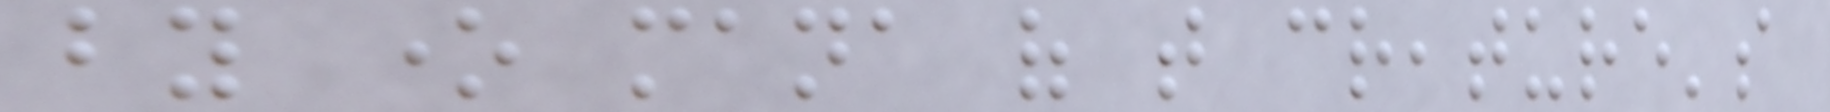by one mana of that creature's
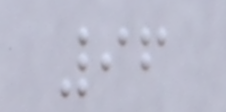96
